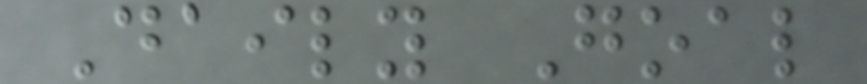Daily Goal
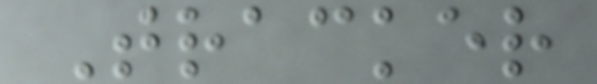Tracker
